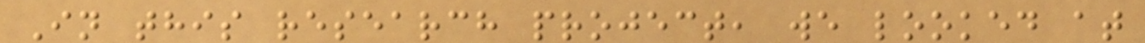In this research project, we looked at
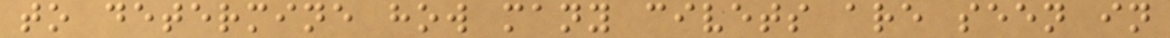to determine how many civets are seen in
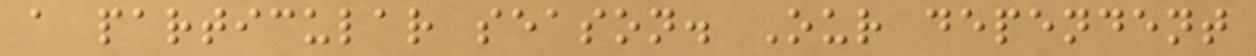a particular season. Our dependent
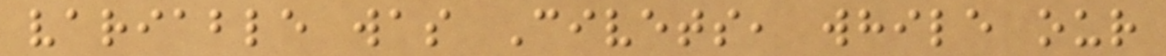variable was Civets, while our
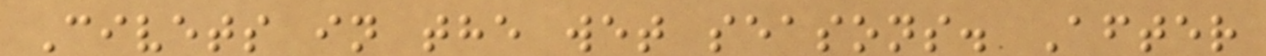Civets in the wet seasons. After
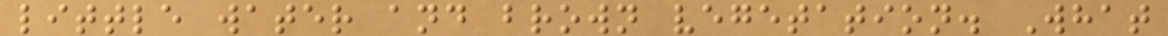little water and brown vegetation. What
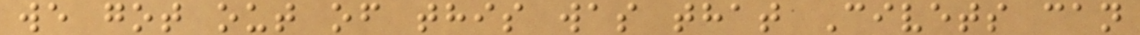we got out of this was that Civets can
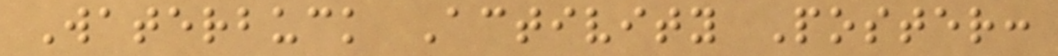Waterbuck Activity Poster:
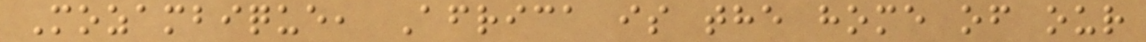Mozambique, Africa is the home of our
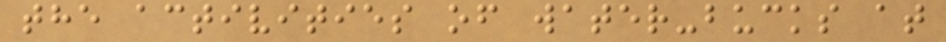the activities of water-bucks at
